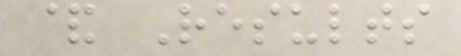& Results
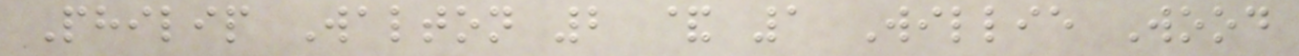Philip Walton 2 & 1 Willie Wood
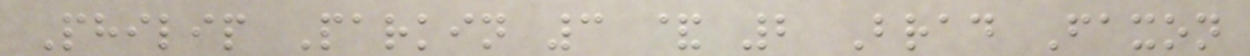Philip Parkin 3 & 2 Brad Faxon
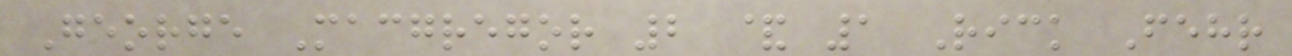George Macgregor 2 & 1 Rick Fehr
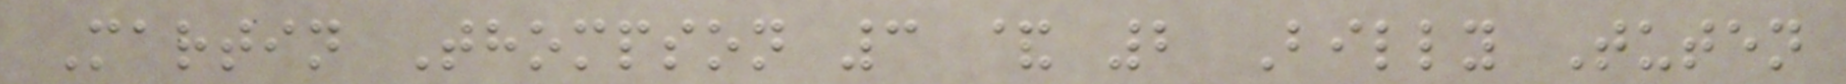Martin Thompson 3 & 2 Billy Tuten
